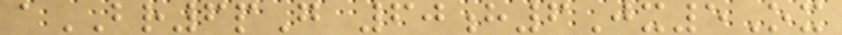aBR6pG 60h6Jx5Ox
